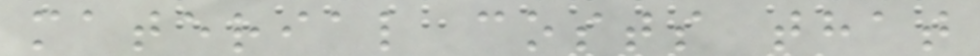material costs that
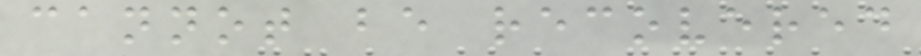cannot be recovered
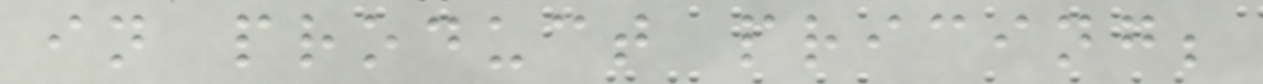in product pricing;
